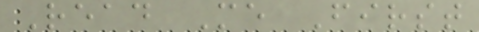Read Me First
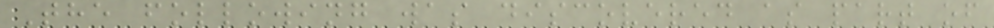The following was discovered as part of
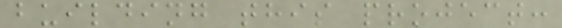building this project:
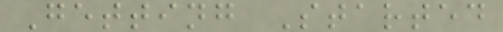Getting Started
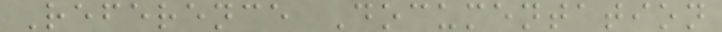Reference Documentation
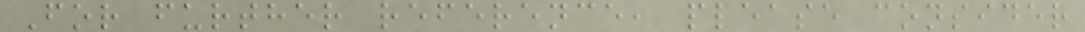For further reference, please consider
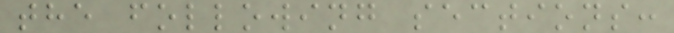the following sections:
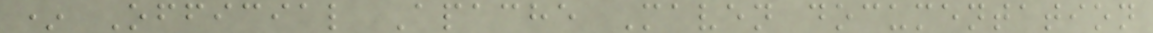* Official Apache Maven documentation
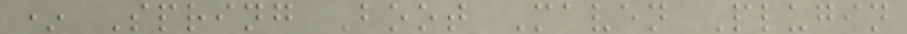* Spring Boot Maven Plugin
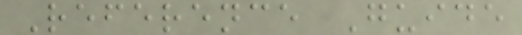Reference Guide
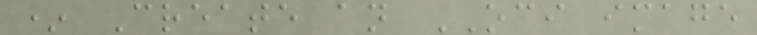* Create an OCI image
